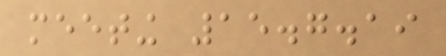meeting 15.7.19
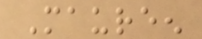Maureen
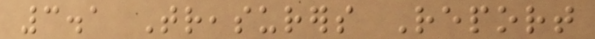3.1 Treasurers Report
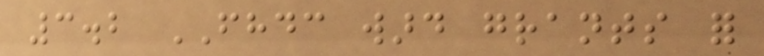3.2 FHDC ward grants for
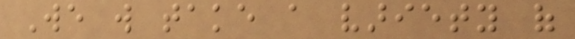We will take a variety of
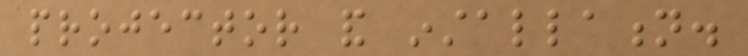projector and installation.
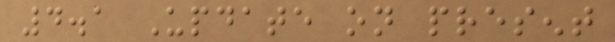4.1 Update on present
